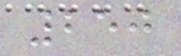250
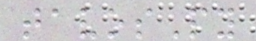tavosPy
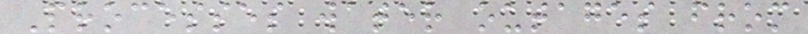Processes water outages from
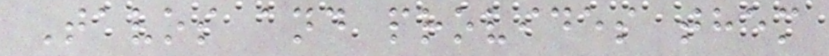Tavos and provides them
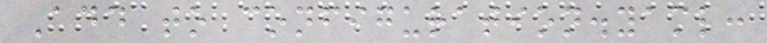Add to configuration.yaml:
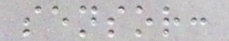sensor:
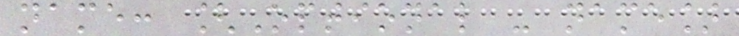name: [Optional - name]
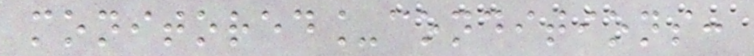monitored_conditions:
